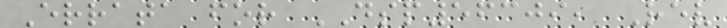Errata for DSP56309, Rev
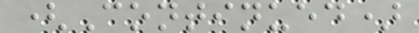(Continued)
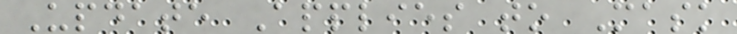Update Applies to Mask
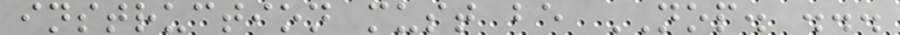instruction must be NOP. ...
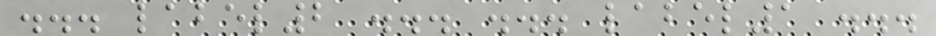... label2 ... ... label1 ...
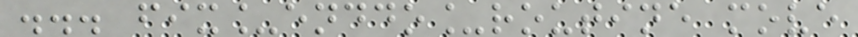... fix_enddo_routine move
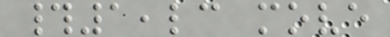#1,lc move
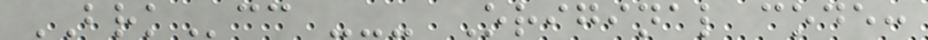BRKcc --- Original code:
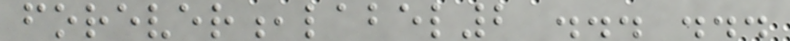forever,label2 ... ...
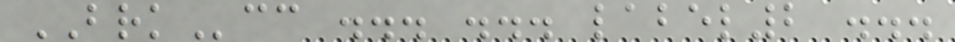BRKcc ... ... label2 ...
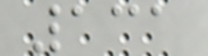131
